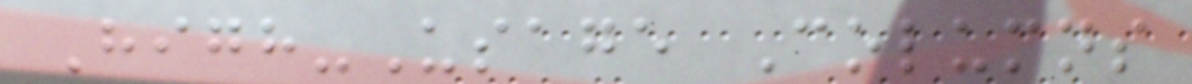High-Usage Columns
